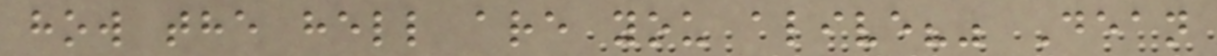how the hell are you alive?" Dean
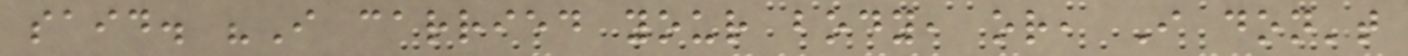said. "I carried your body, or, I don't
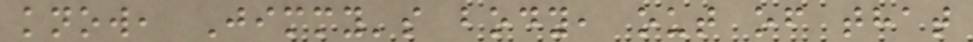know, Jimmy's body, out of that
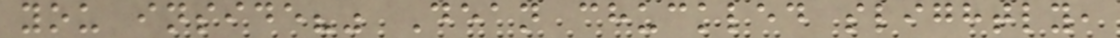you inside?" Dean chuckled slightly,
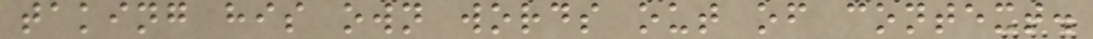taking his own words out of context.
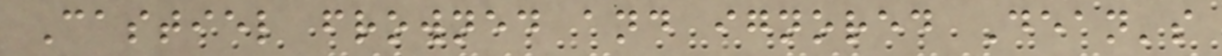Castiel frowned and ignored Dean's
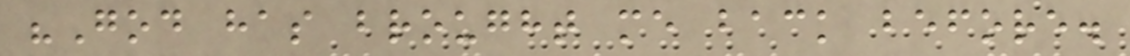"God has brought me back before.
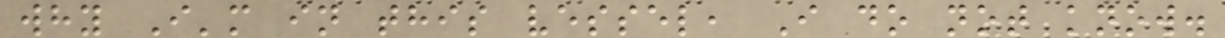why I'm in this vessel, I do not know.
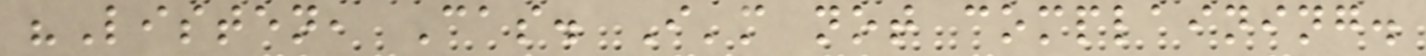"Listen, Cas. I'm not complaining.
